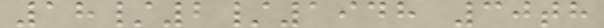18/2/1948 30th
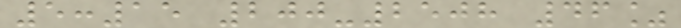5:15 200-2508 46%
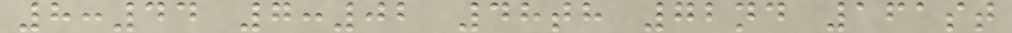8:44 7:02 48th 72nd 161st
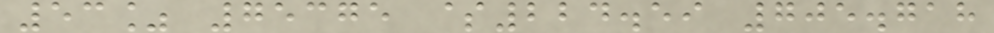53% 75375 $224.59 705.718
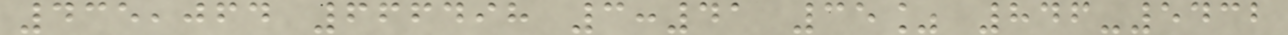435,064 666498 3:41 35% 846-5432
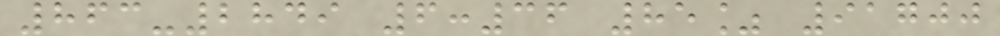863-2849 6:36 85% 91700
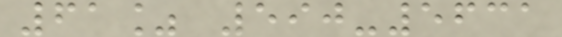61% 590-5631
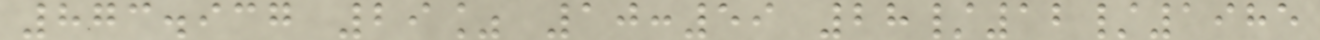873.937 29% 10:59 28/12/1985
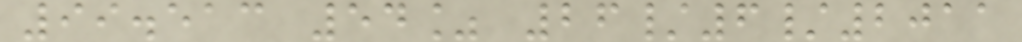99.513 54% 26/6/2011
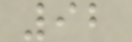92
